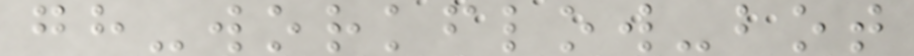gh-workflow-bot
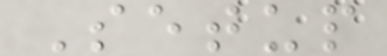Setup
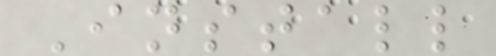Install
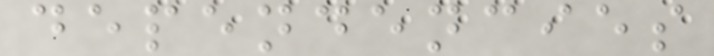dependencies
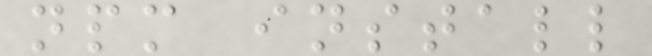npm install
